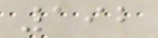192
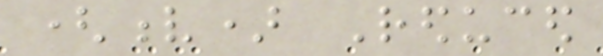(v) Reduced
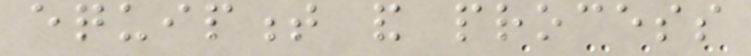equipment and process
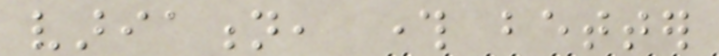variation, through better
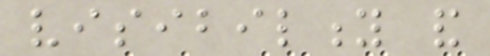visibility and
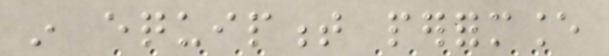in equipment performance
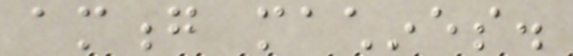among machines.
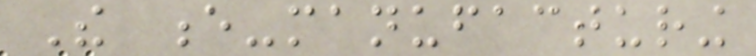The e-manufacturing
